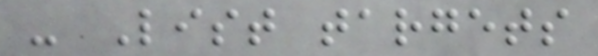- List targets
